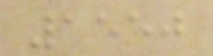1550
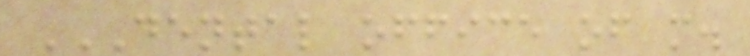DENTAL OFFICE OF M.
